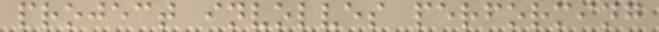project involves performing
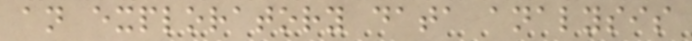an exploratory data analysis
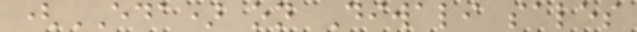(EDA) on Diwali sales
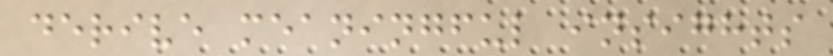derive meaningful insights
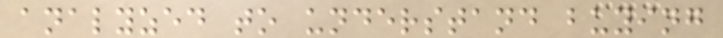analyzed to understand buying
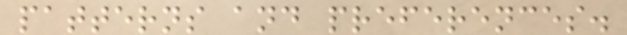patterns and preferences.
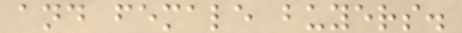and female buyers.
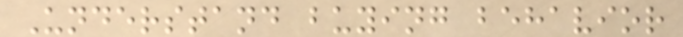Understand buying behavior
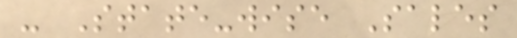- State-wise Sales
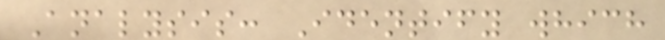Analysis: Identify which
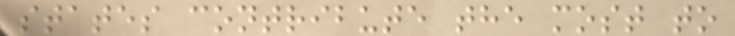states contribute the most to
